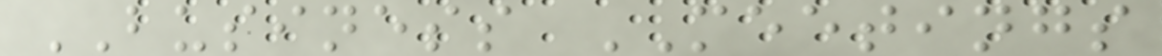BUSINESS MEETINGS
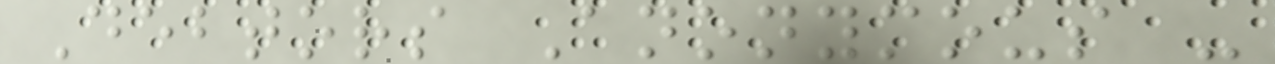Debtors Anonymous -
